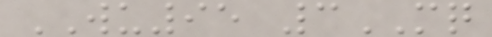WU95 3MQ
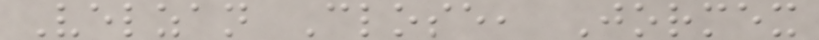Velzan Close, Jormex
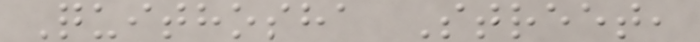Quithosha Street,
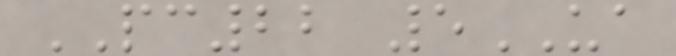PC22 5UA
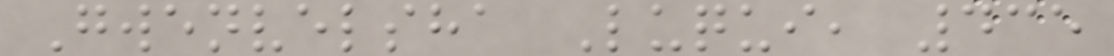Gwenvelsha Luqui, 435
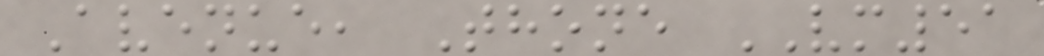Avenue, Thone VM51
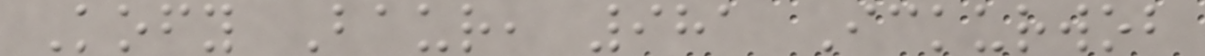Kofy Baur, 981 Ickurwob
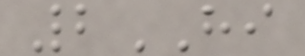2HI
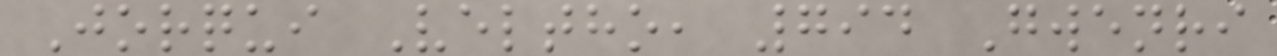Jorqui Veltho, 794 Gwenri
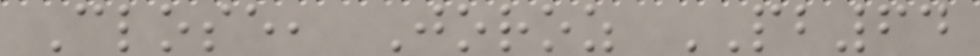Close, Joroz PB64
